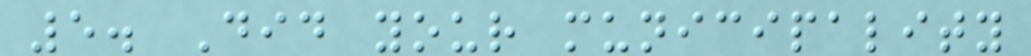5. Did your municipality
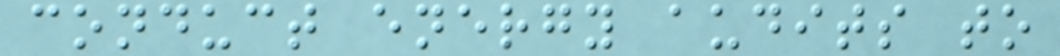conduct energy audits to
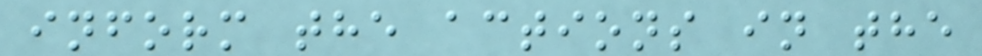inform the actions in the
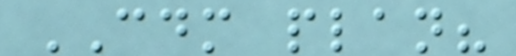CDM plan?
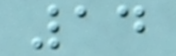14
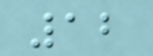12
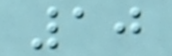10
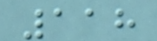118
